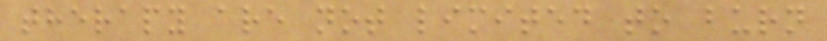therapy are not limited to burn
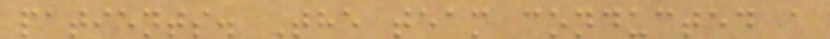patients. The team conducted a
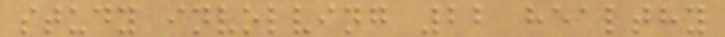study involving 22 healthy
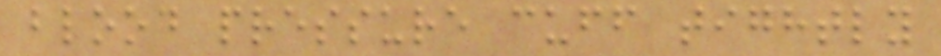blood pressure cuff tightly
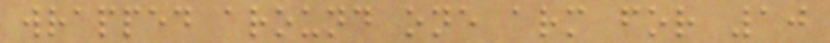wrapped around one arm for 10
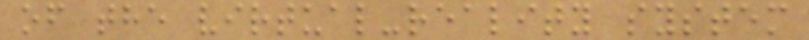of the virtual-reality system
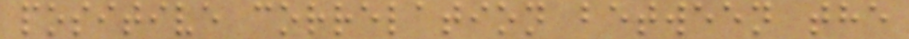positive correlation between the
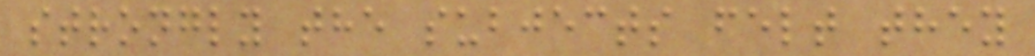strongly the subjects felt they
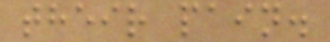their pain.
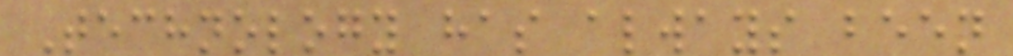Technology has always been
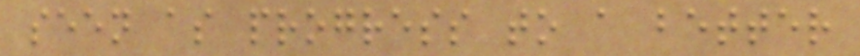seen as progress to a better
